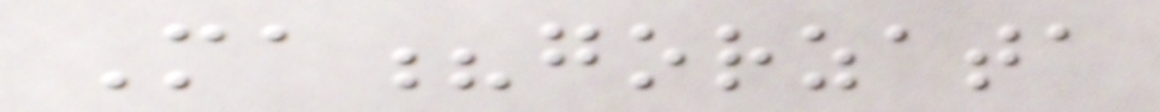Ma?gorzata
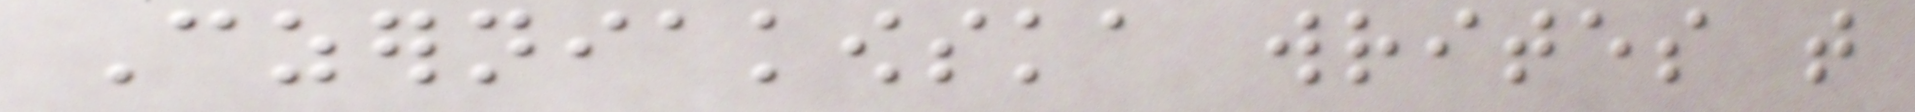Czerniakowska writes that
